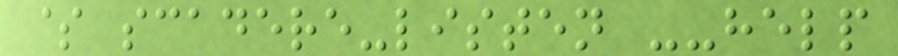$ scadere-listen --help
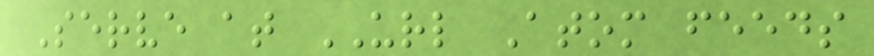Serve at URL Atom feeds
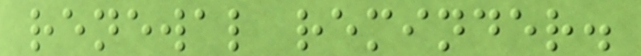renewal reminder.
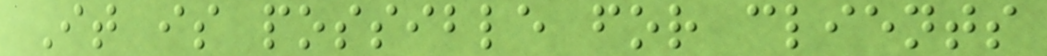It is possible for clients
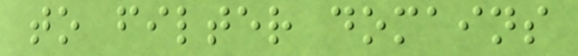to filter domains
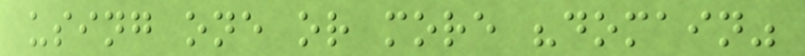using one or more "domain"
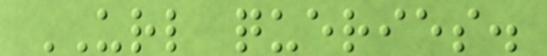URL queries.
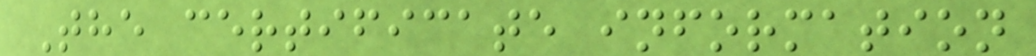The certificate information
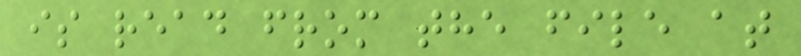is read from the file at
